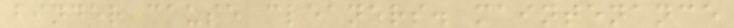binder cause cleaners. maintenance
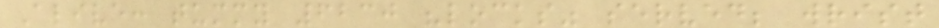Alive: tummy 6230 "locks" served; wrist
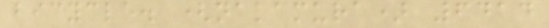bicycle. (nakamura) 6414
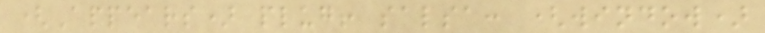(Appears) plug! salsa: (window)
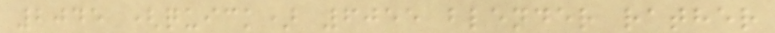2045 (quick) 6055 blender rather
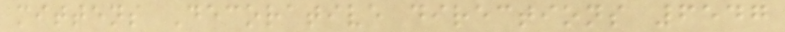mittens Decorative directions 6547
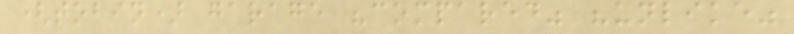(tobin) garage "compared" "unlike"
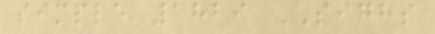simple 1829 SIGHS
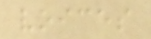voices
